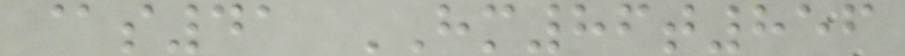@s41 HM86t856
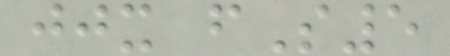jjx fS5
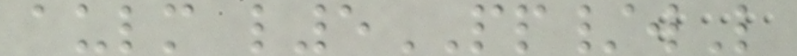aulm l5PP/wL
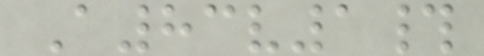A83v1#
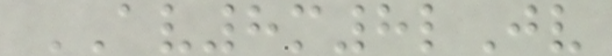AV8m8lJv
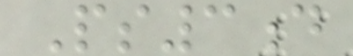Ps3d
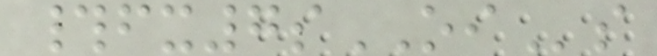#fx7sOIs
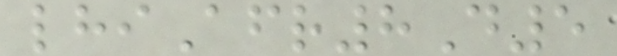lhiAfr8D5
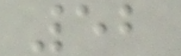52
